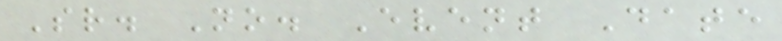Sr. No. Event Date
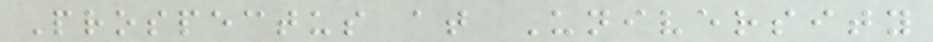Prospectus at University
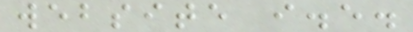website i.e.
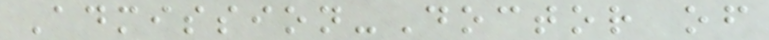Admission-Doctor of
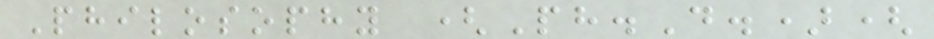Philosophy (Ph.D.)(
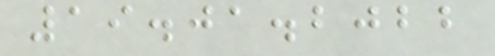19.01.2022
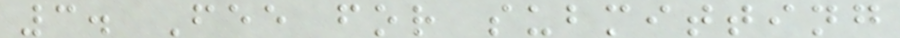3. Fee for submitting
